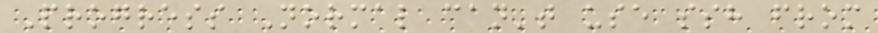Progress Normal can't use ssh from
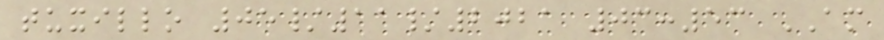tuxillo 05/11/2021 03:53 AM
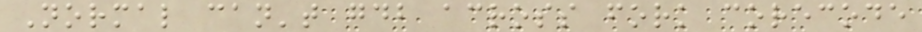Normal can't gdb across fork corecode
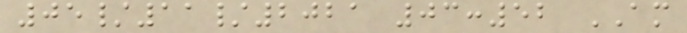05/11/2021 03:52 AM
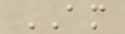AM
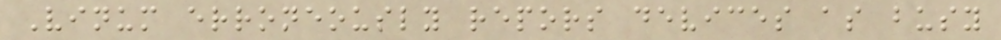Vinum erroneously repors devices as busy
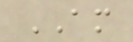AM
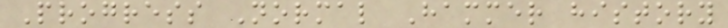Progress Normal Hammer history
